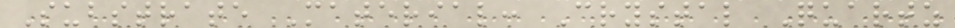Substrate Material: Crystal Quartz
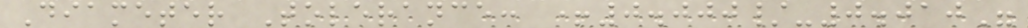Diameter Tolerance: +0.000/-0.010"
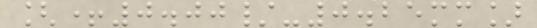[+0.00/-0.25mm]
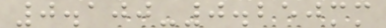0.100-0.250mm
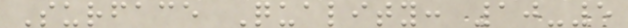Surface Quality: 10-5
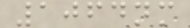1064nm
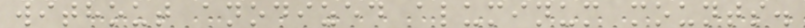without anodized aluminum mounts.
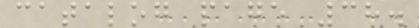catalog page 38.
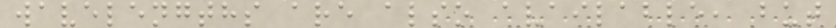wavelengths are also available, but
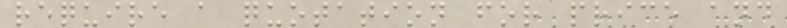require a quotation for price and
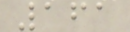161
